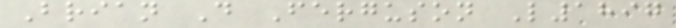Brian D Ferguson L1897
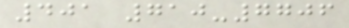401 710-7706
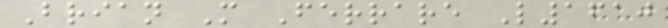Brian M Ferrare L1610
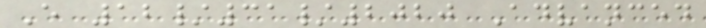E 12/31/2020 Advanced
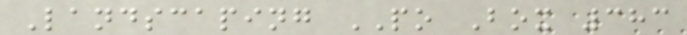Landscaping PO Box 383
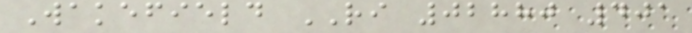Wakefield RI 02880 401
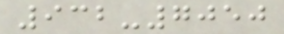932-7050
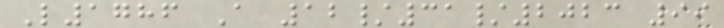L1786 A 12/31/2023 99
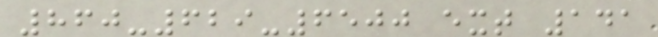860-629-6500 ext 141
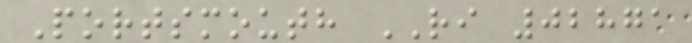Portsmouth RI 02871
